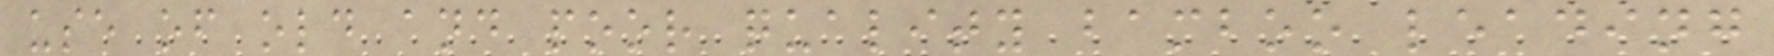use of old and poor quality bamboo leading
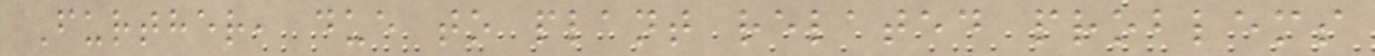Further, due to plant related problems
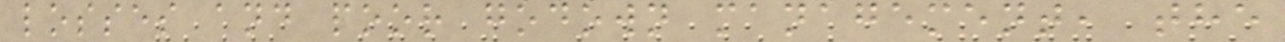losses and poor godown management, the
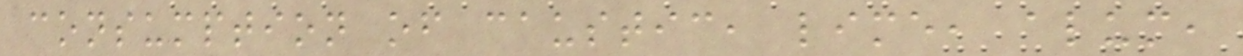consumption of caustic, lime, alum,
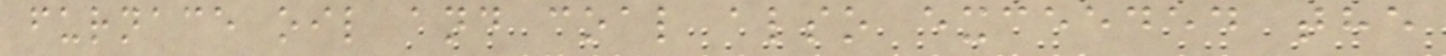furnace oil and coal also exceeded the
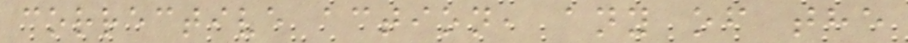corrective action, any of the
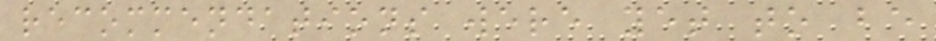recommendations were yet to be
